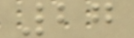27
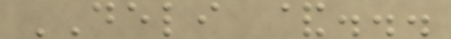DELI &...
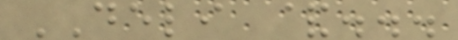DELI &...
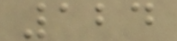124
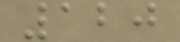120
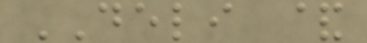DELI &
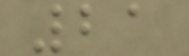21
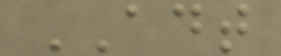ADT
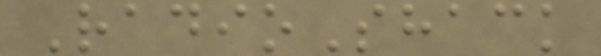RadioShack
